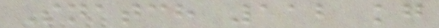Snatch 112 kg
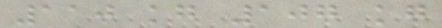110 kg 107 kg
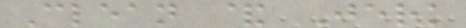Clean & Jerk
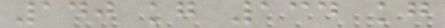140 kg 134 kg
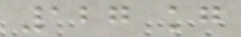127 kg
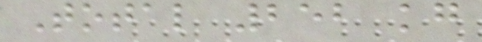Total 252 kg
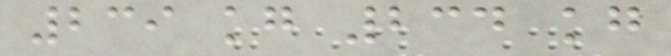239 kg 234 kg
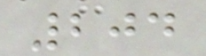204
